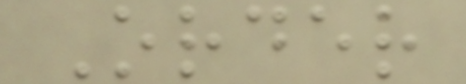Order
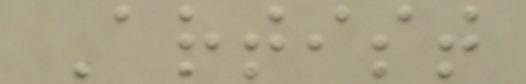Artist
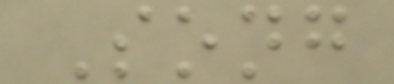Song
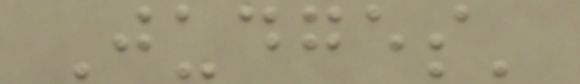Judges'
